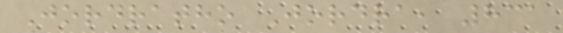Jordratho Jordra, 831
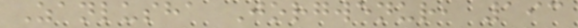Zanlusha Jorgwenur, 193
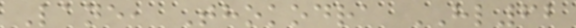Lane, Thokodra HL62
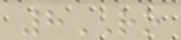8RO
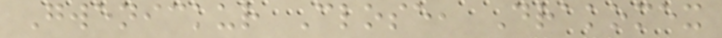Gwenickur Close, Drakomex
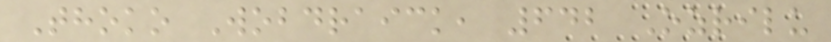Thoko Wobdraick, 642 Ozrilu
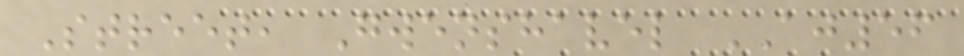Street, Gwenshavel AJ56
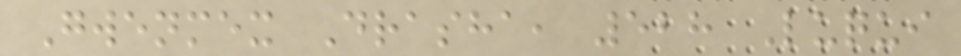Gwenmex Drasha, 528 Luqui
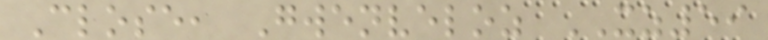Close, Gwenveloz XZ59
